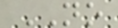NO
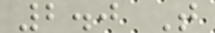2.0 T
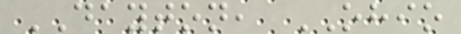DAYTON, OHIO
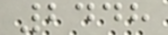2448
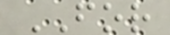FOR
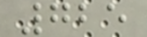725
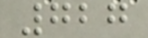727
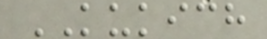KUKICH
